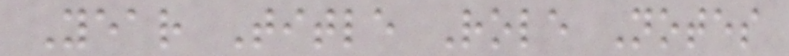Year Title Role Notes
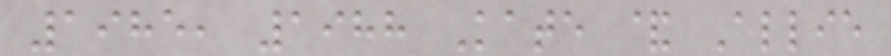1985, 1988 Kate & Allie
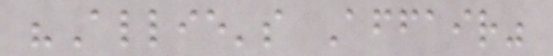"Allie's Affair"
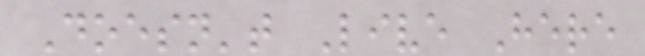Doesn't Live Here
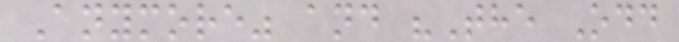Anymore" and "The Odd
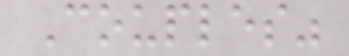Couples"
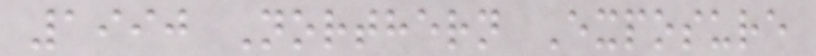1990 Northern Exposure
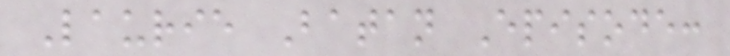Laurie Batan Episode:
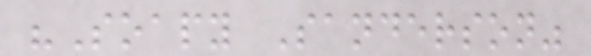"Soapy Sanderson"
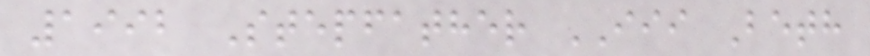1992 Stepfather III Beth
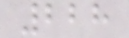228
